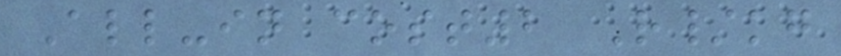All-in cost2 R/kg
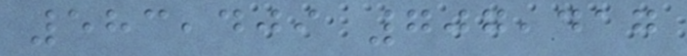583,409 707,417
